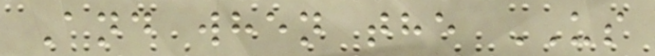And when the US
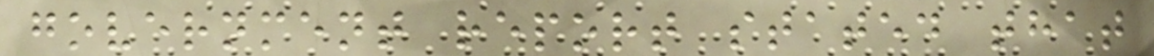government report stated that
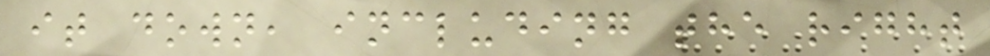it down, including the right
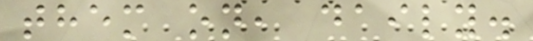them on, daily.
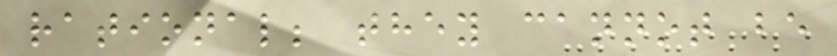rational; they cannot be
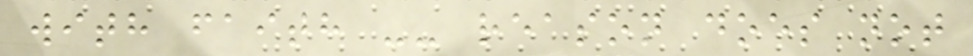with faith -- reason does not
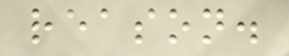reason.
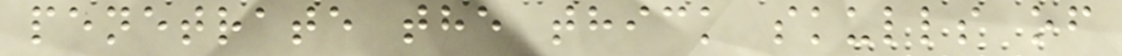penetrate the thick skulls of
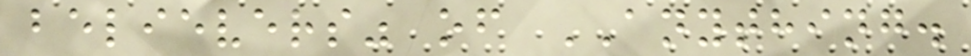believers" of ANYTHING.
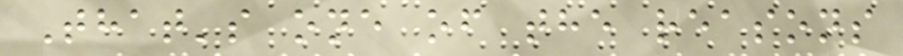That's one of the reasons
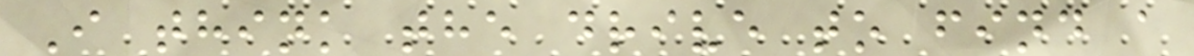I think the drive to find a
